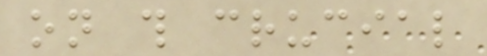on this crucial
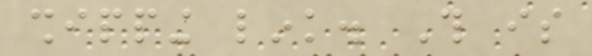shipping link. This is
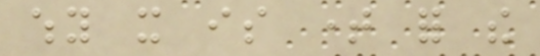why it is time for the
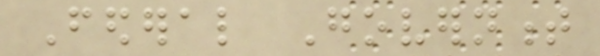Federal Government
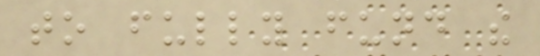to fully fund the
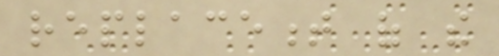replacement of the
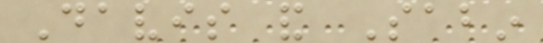Davis and Sabin
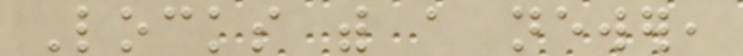Locks with a newer,
